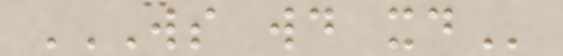WS WD XD
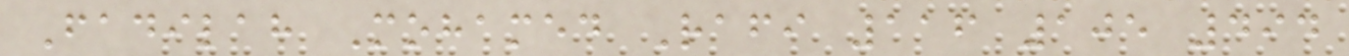Fadilah Mohamed Rafi 116 105 494
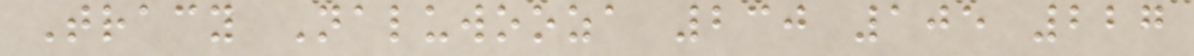Tracy Naluwooza 230 105 227
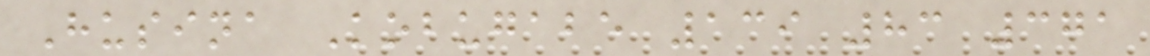Husina Kobugabe 139 83 371
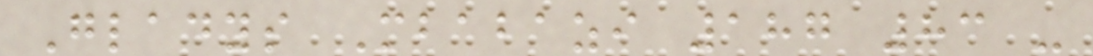Gladys Mbabazi 187 83 -
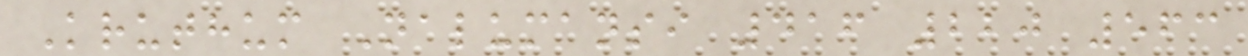Kruthum Nalumansi 416 220 563
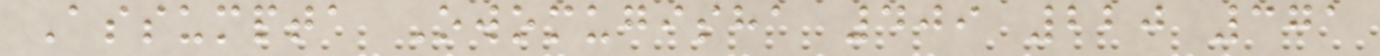Assumpta Owomugisha 409 220 371
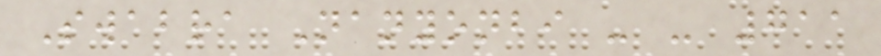Swabra Nanyonbi - - 711
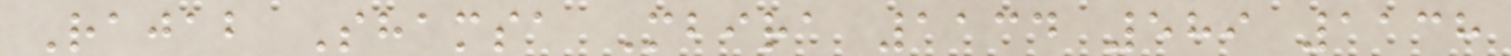Rajab Shamsa Mbira 1134 589 1138
